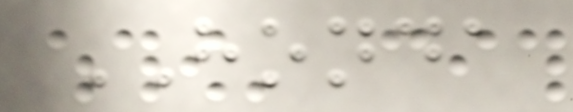HONDA
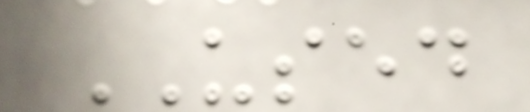USED
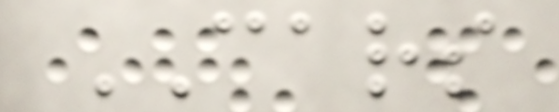CARS
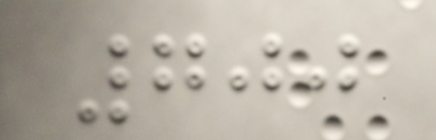700
